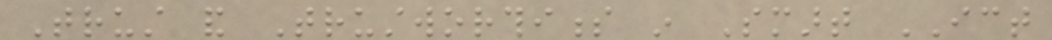Trust and Trustworthiness in Smart ICT
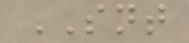SNT
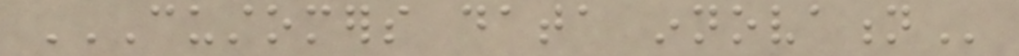CUSTOMERS DATA INNOVATION
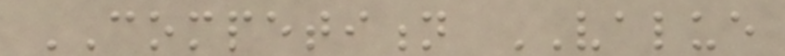COMPETITION VALUE
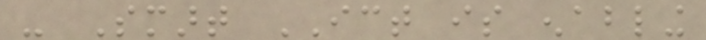- Smart ICT is enabling
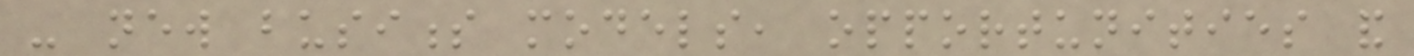- new business models, opportunities and
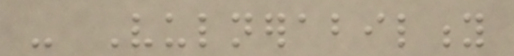- Vulnerability
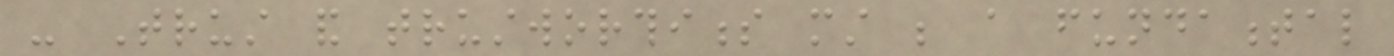- Trust and trustworthiness must be a fundamental
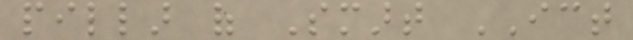pillar of Smart ICT
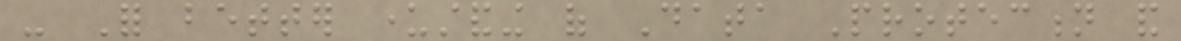- For better understanding of Data Protection and
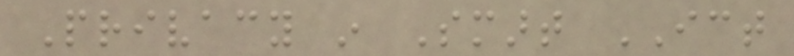Privacy in Smart ICT
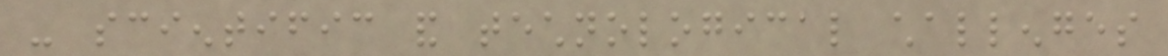- scientific and technological challenges
